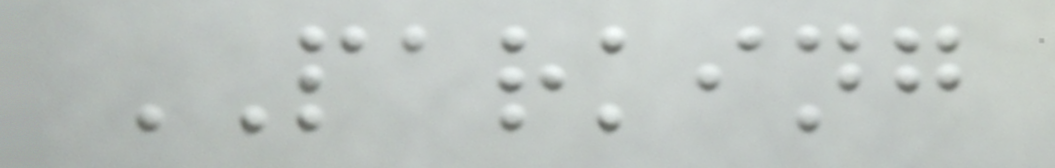PARKING
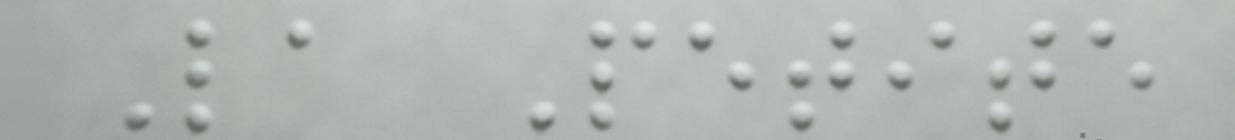La Petite
